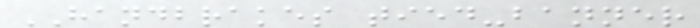HANDBRAKES tied-banner
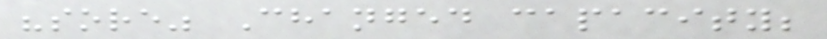"sore" Changed capacity;
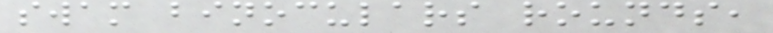swam binoculars rounds,
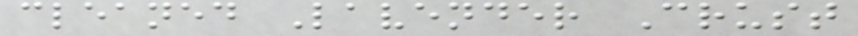cleaned Lavender Crust
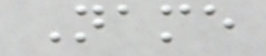Name
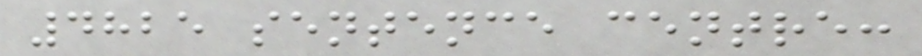4825 sentence centre:
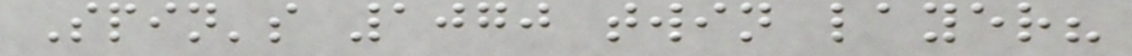Spin's 1070 twin layer?
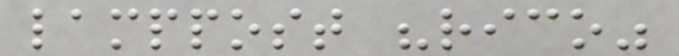lamppost "rico"
